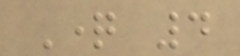Question 4
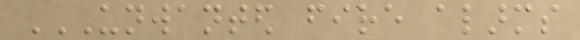UNWANTED FIRE ALARMS
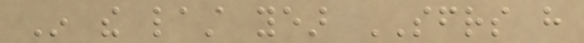In the last year SFRS have
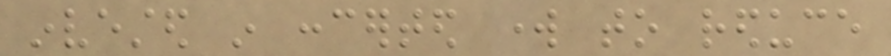invested in concerted work to reduce
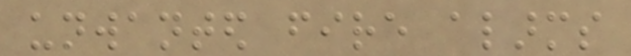unwanted fire alarms
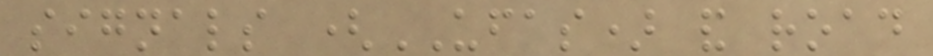signals (UFAS) and road
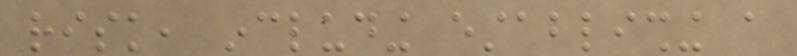risk, including establishing a
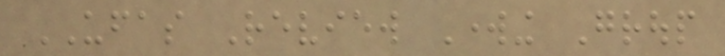UFAS Review Working Group
